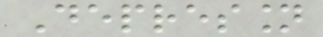Depression
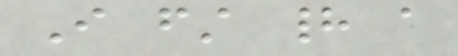I first had a
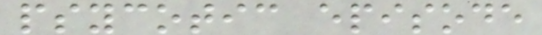psycotic episode
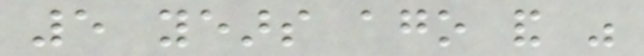5 years ago and was
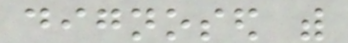dignosed with
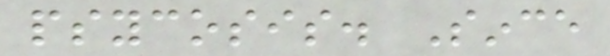psycosis. Since
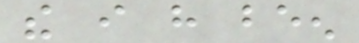the i have been
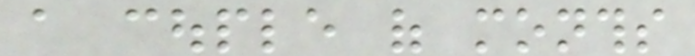a couple of months
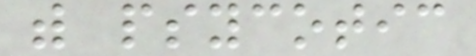with psycotic
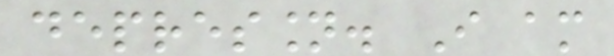depression. I am
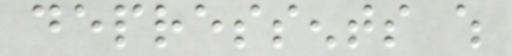depressents which
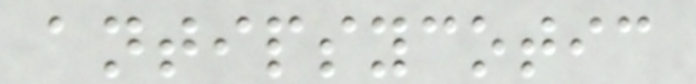antipsycotic
